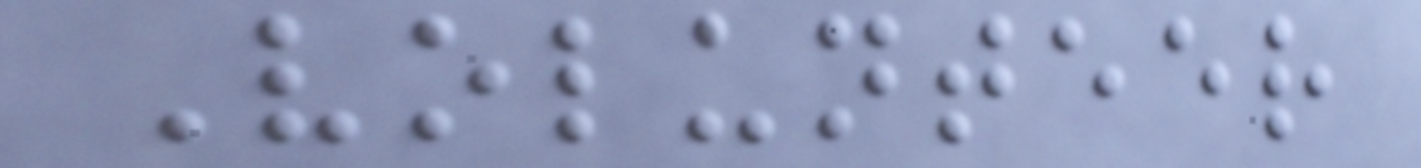Volunteer
